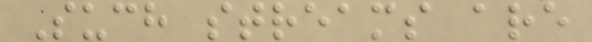Such streams are
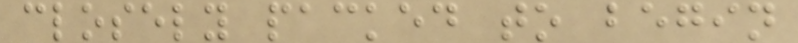closely packed to begin
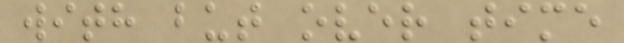with but over time
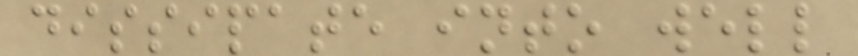dissipate into well
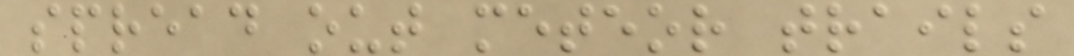spread out meteor trails
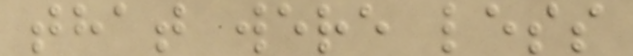that were less
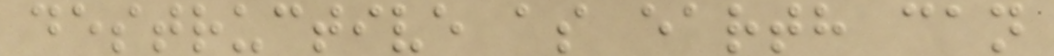destructive as earth can
